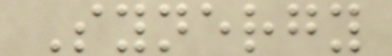Synergy
